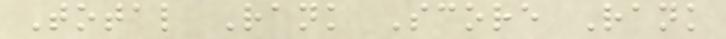Total Rank Score Rank
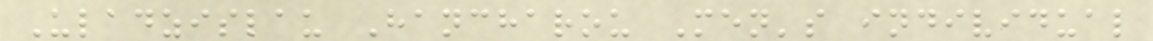Uladzislau Hancharou Men's individual
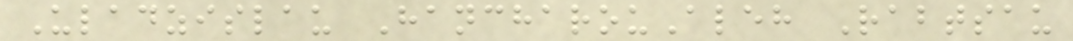Uladzislau HancharouAleh Rabtsau
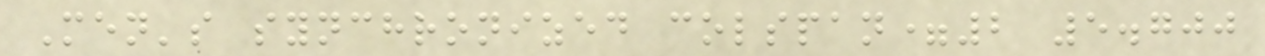Men's synchronized colspan=2 5.700
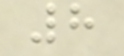8
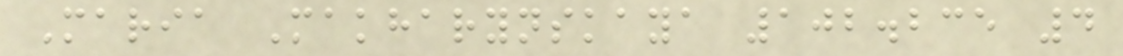Maria Makharynskaya 102.235 4
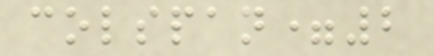colspan=2
